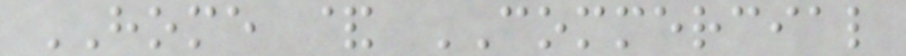HOME & COMMERCIAL
